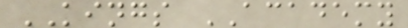KINGS ACADEMY
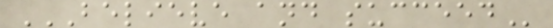BELIEVE AND SUCCEED
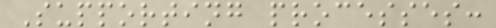Supporting processes:
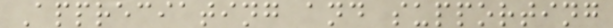Appreciating and supporting
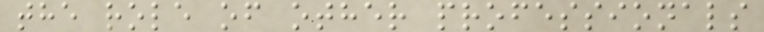the role of other professionals
